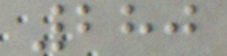280
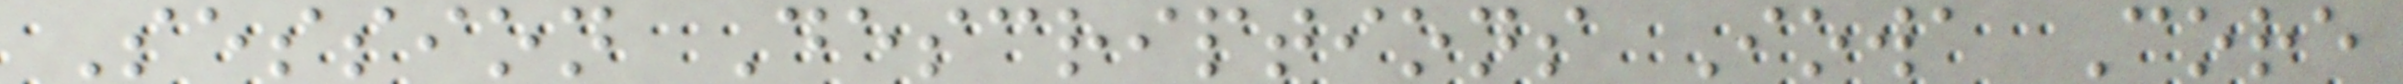Session Descriptions Iowa Core
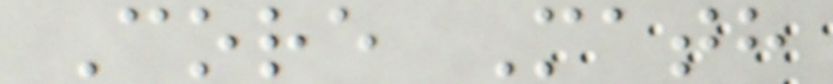Core Math
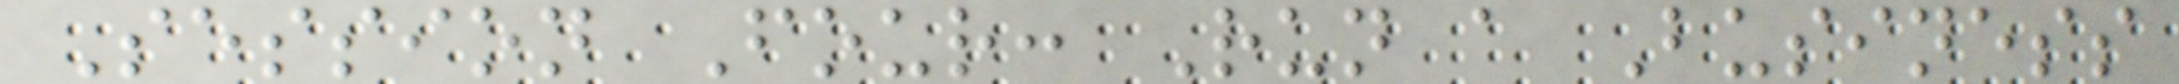Session Four: Run a Business
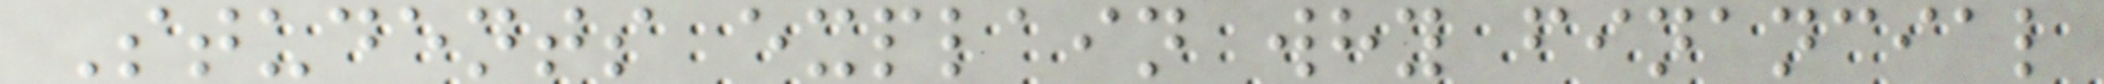Students explain why financial
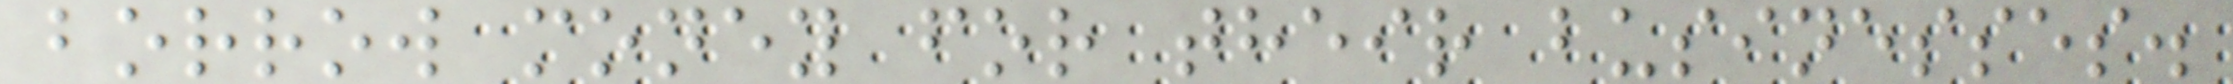borrow money for their businesses.
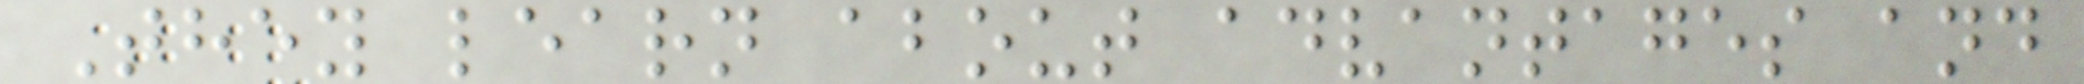They learn about advantages and
